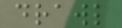drawl
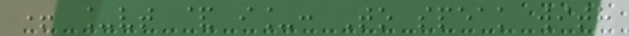+ _vt & i_: To speak with
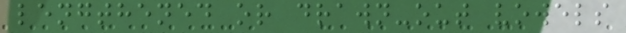lengthened or drawn-out vowels
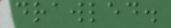drawled.
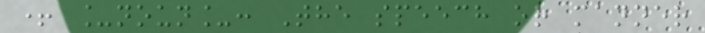+ _noun_: The speech or manner
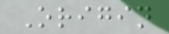Origin
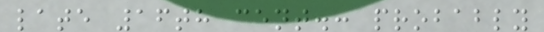late 16th cent.: probably
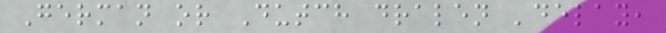German or Dutch dralen 'delay,
